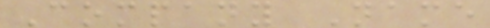Company Name
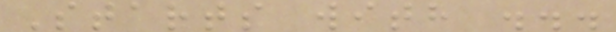Starts with ...
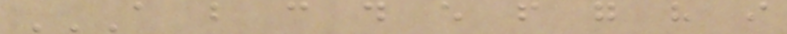A B C D E F G H I
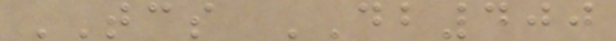TCS DB400
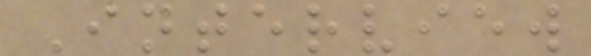Interview
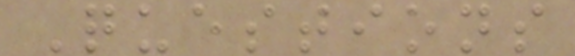Questions
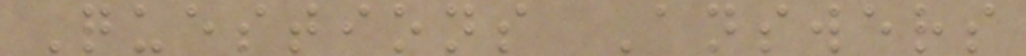Questions Answers
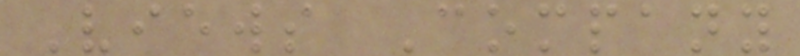Views Company
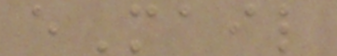eMail
